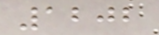1202
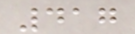417
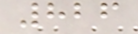826
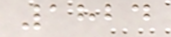1824
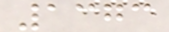1373
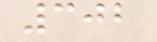302
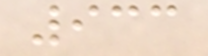933
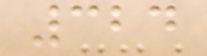324
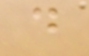d
